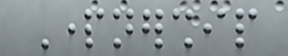Partnership
